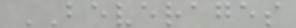BEVERAGES
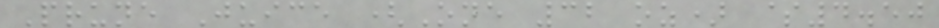Prune Juice (One 32 oz) $4.50
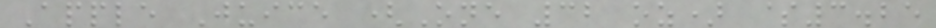Apple Juice (One 32 oz) $3.25
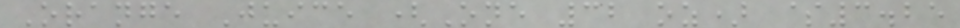Orange Juice (One 32 oz) $3.25
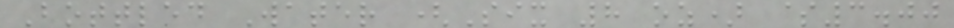Bottled Water (Six 8 oz) $3.00
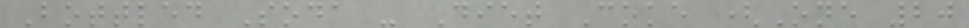Bottled Soda - Diet Coke (One 20
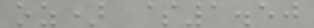oz) $1.50
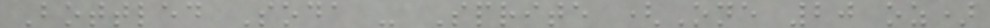Bottled Soda - Sprite (One 20 oz)
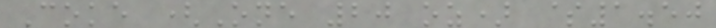Coke (One 20 oz) $1.50
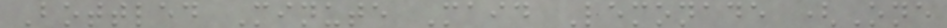Bottled Minute Maid Lemonade (One
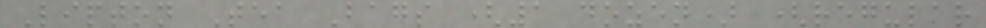Lipton Tea Bags (1 dozen) (regular
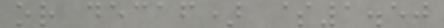or decaf) $1.50
